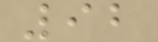92
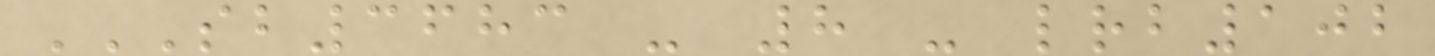SB3683 - 8 - LRB102
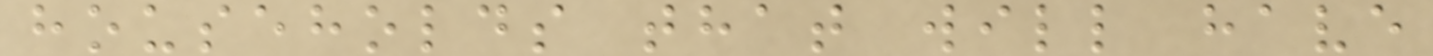households that will have
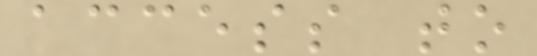access to
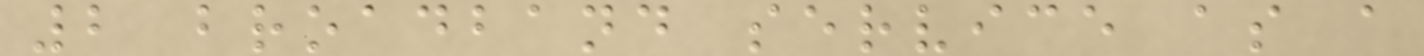2 broadband service as a
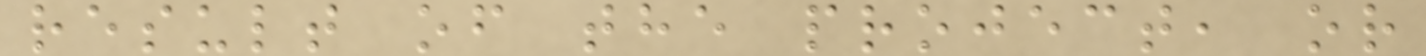result of the project, or
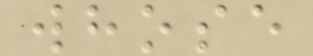whose
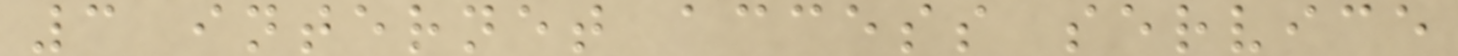3 internet access service
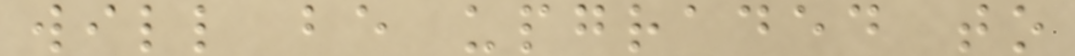will be upgraded to
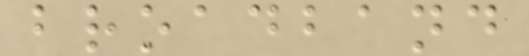broadband
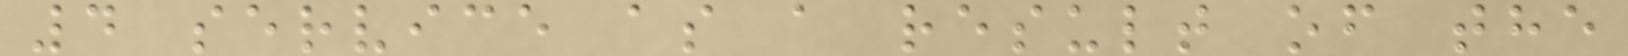4 service as a result of the
